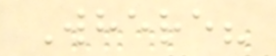Where?
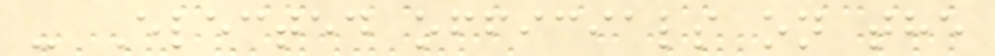- Elected officials on the
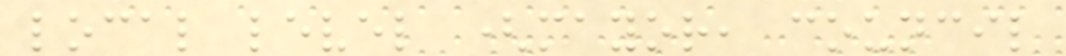local level (mayor, council
